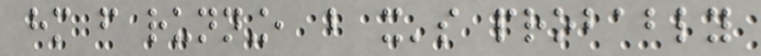him from running, but it's probably
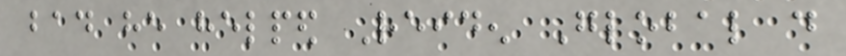bad he helped Reiden Global do
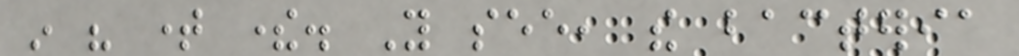in his time there. You see, the bacteria
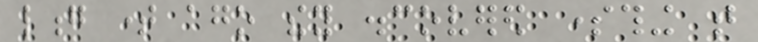long time ago they discovered something that
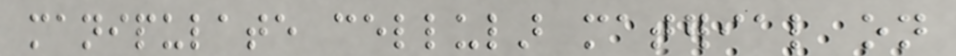manipulate cellular material on
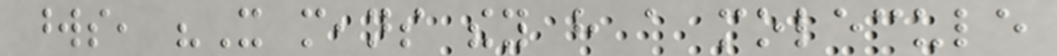words, "It means they have a molecule
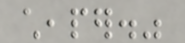cheaper."
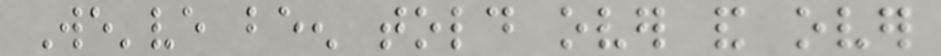We've been told over and over
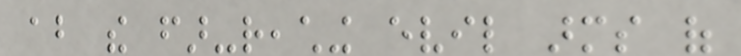about the far-reaching evil arms of
